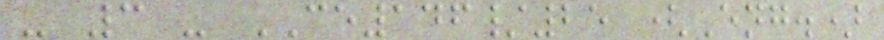- 3 - CE146/25 (Eng.)
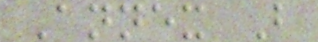Annex B
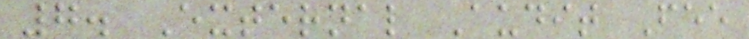7. External Audit Fee
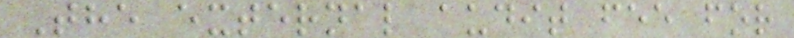The external audit fee for
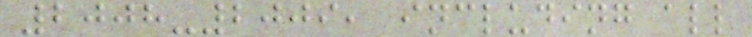2008-2009, including all
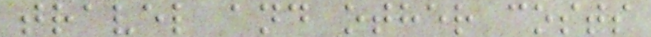travel and other costs
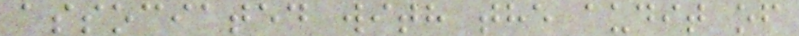associated with the audit of
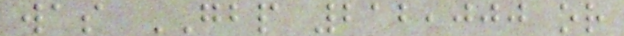was GBP 212,000 or
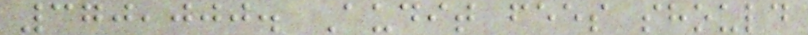370,000. Audit fees should
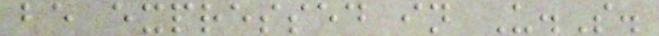be expressed in U.S.
